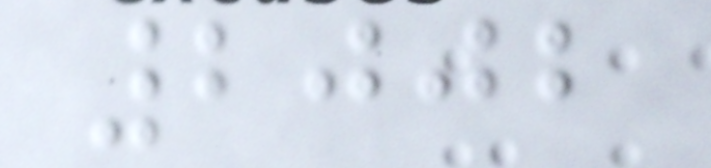2002
